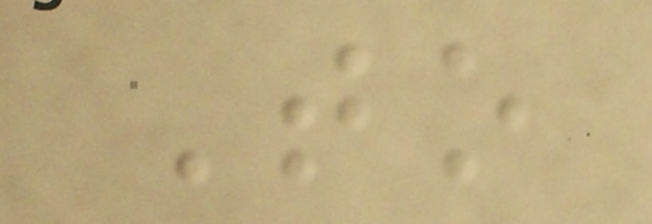To
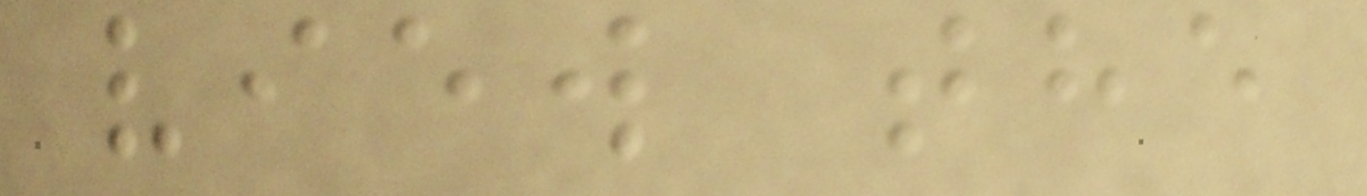view the
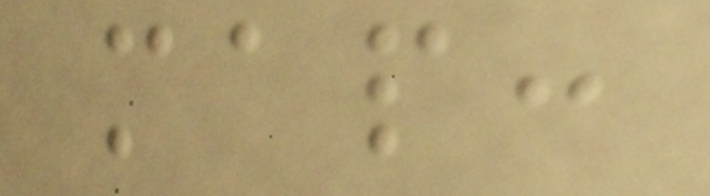map:
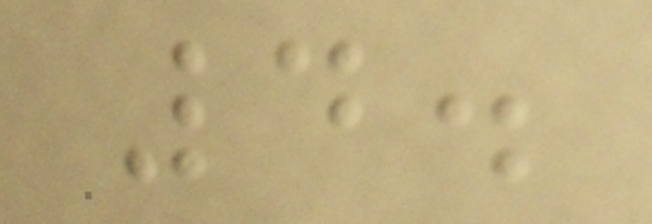4.
